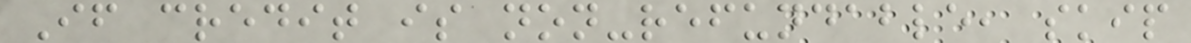If credit is non-refundable, skip
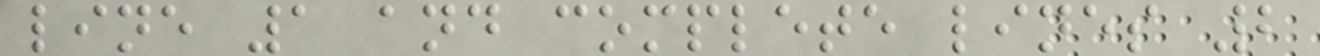line 1 and complete lines 2
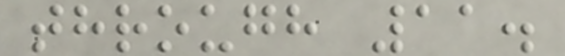through 11.
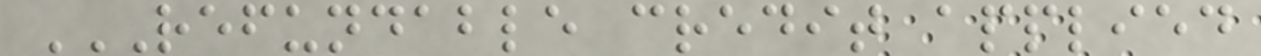REFUNDABLE CREDIT APPLIED
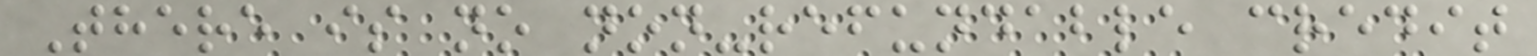There is no non-refundable credit
